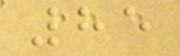85
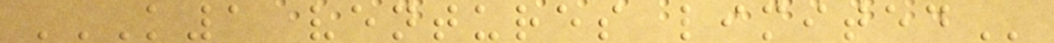K1 VENTURES LIMITED
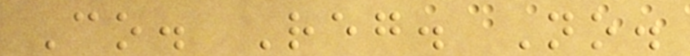Co. Reg. No.
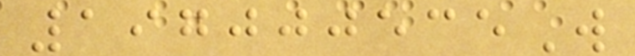197000535W
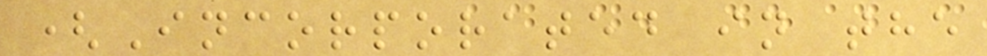(Incorporated in the
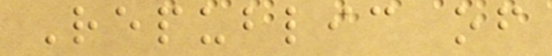Republic of
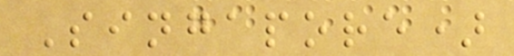Singapore)
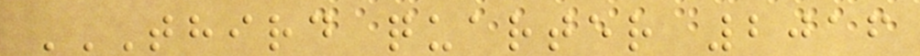THIRD QUARTER 2016
